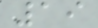19
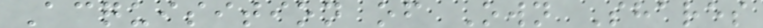Acquisition of Own Shares
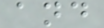and
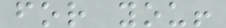for you!
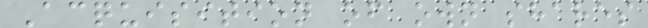Acquisition of own shares
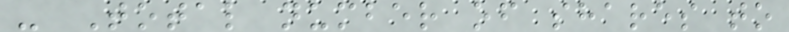- Total number of shares to
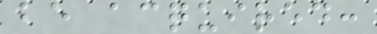be acquired:
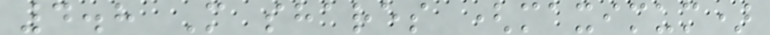4.8 M shares (maximum)
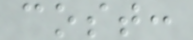cost:
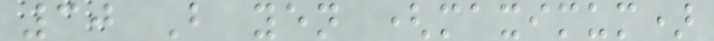30 B yen (maximum)
